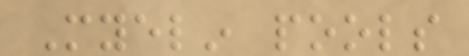Myelin pools
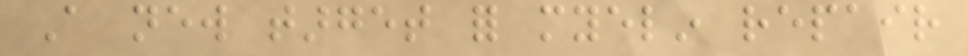A new target for myelin repair
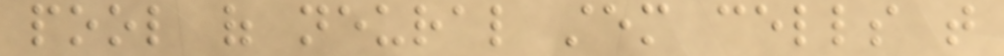pool of neural stem cells that
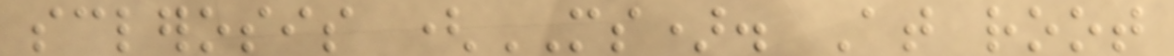sclerosis (MS). At root
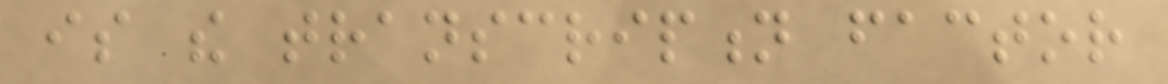is the transcription factor
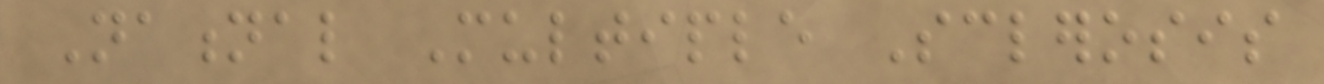National Multiple Sclerosis
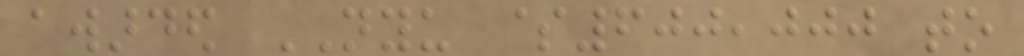awarded NYU $600,000 to
